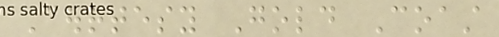Courtesy Gold Coast
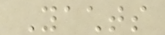Yachts
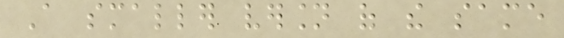A smaller version of the same
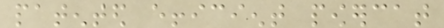patented efficient powercat
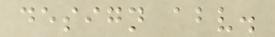design above.
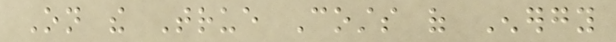On the True Costs of Energy
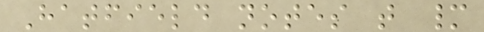Hatfield notes that many
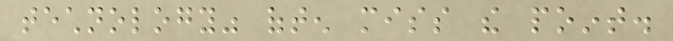technology" often miss the point.
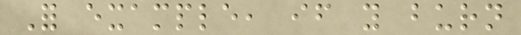For example, if you burn
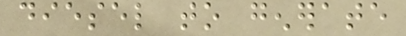diesel to generate
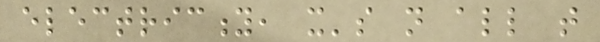electricity, it's not all that
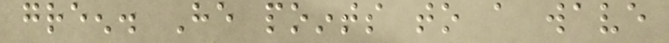green. He points to a wave
